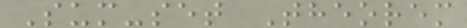Sum-set Theorem
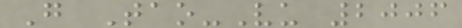G Tao-Vu 2006
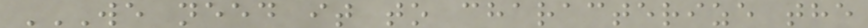WE NEED IT TO CHARACTERIZE THE
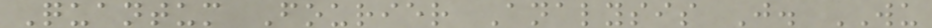Quantum Fourier Analysis J. WU
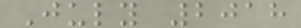July 2018
